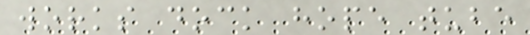works dock hope tube
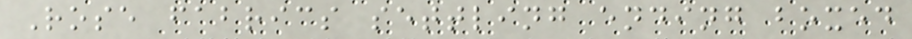Rose fabrics settling ending boxed
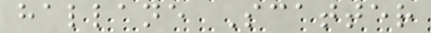hallane Scatter
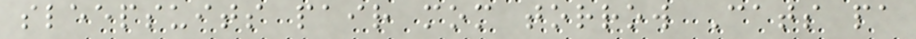sleepsuits pair mom torrow Cats pa
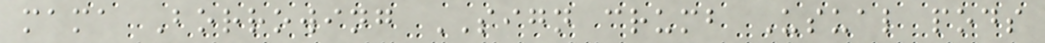mama Borrowing SIGN crumb Usual pods
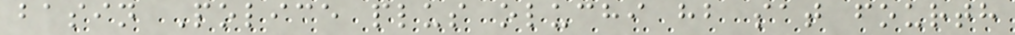basin Police plus oluchi hb sat fourth
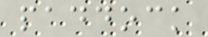paddock
